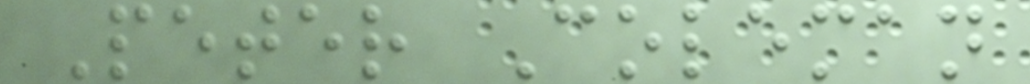Peter Coleman
